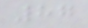87
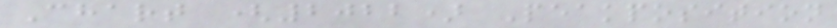Chart (2022) Peakposition
